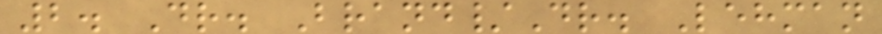2. Dr. Brand/Dr. Lehman
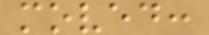moved:
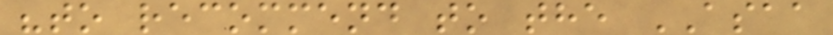"to recommend to the ASAA
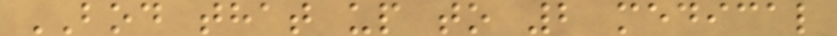BOD that up to 2 medical
